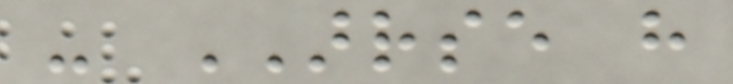- ARRSE have
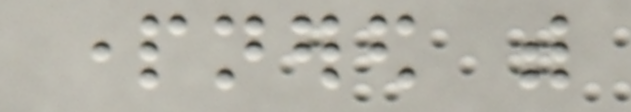partnered with
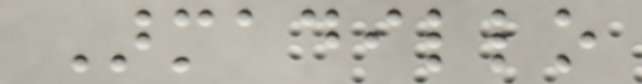Armadillo
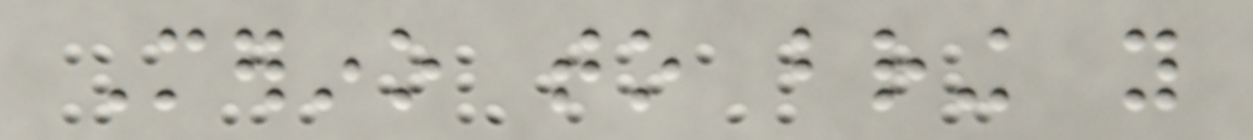Merino to bring you
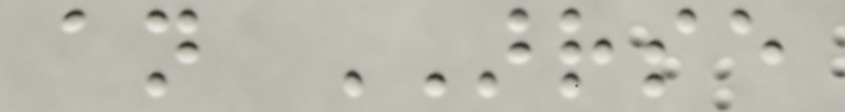an ARRSE
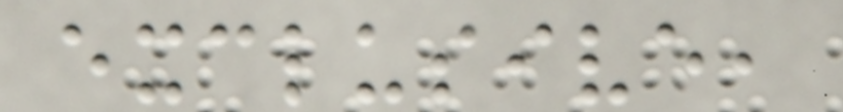exclusive,
